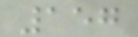157
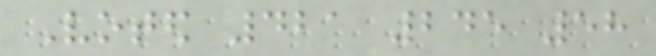Voted 421 245 58
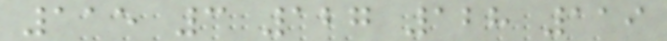115 3 127 128 119
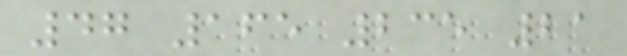47 165 235 21
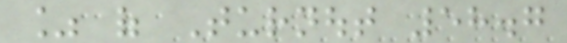% of Turnout 58.7
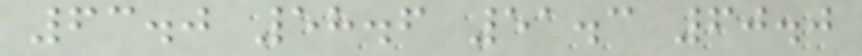63.0 58.6 51.3 60.0
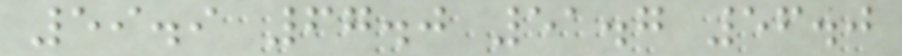59.9 67.0 51.7 56.0
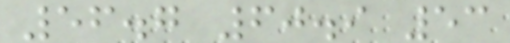56.7 60.9 53
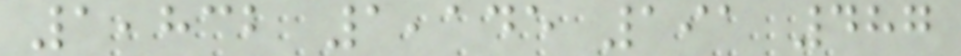1,832 1,145 191 487
